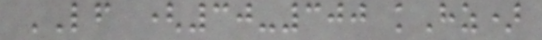LF (30-300 kHz)
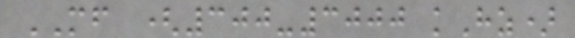MF (300-3000 kHz)
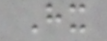Hx
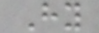Hy
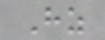Hz
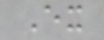Ex
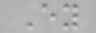Ey
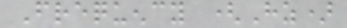Frequency (Hz)
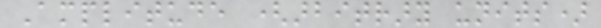Amplitude (arbitrary units)
